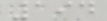194
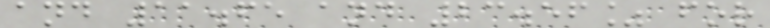and 11.65 and 23.56% for
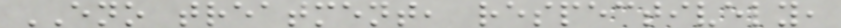ENO treatment, respectively,
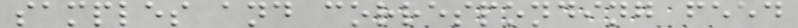samples and corresponding feed
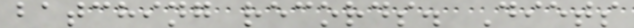batching records. Diets
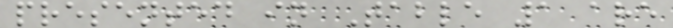presented in Table 1 are
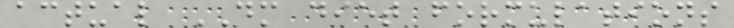actual DM diet formulations
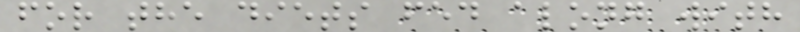for the diets fed along with
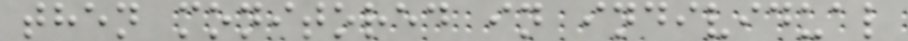then monitored in individual
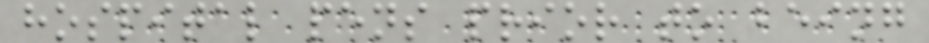hospital pens prior to being
